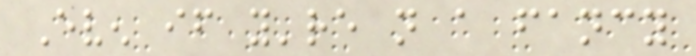Even if you're not a fancy
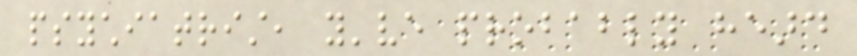psychiatrist, you've probably heard
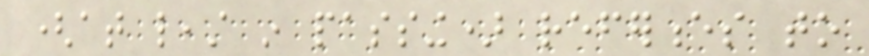(at least in passing) references to
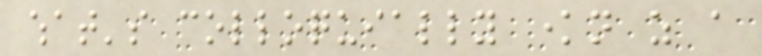what's colloquially known as a
